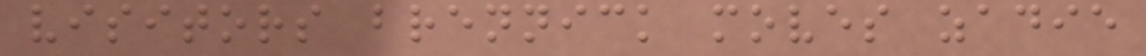visitors brennick moves zadie
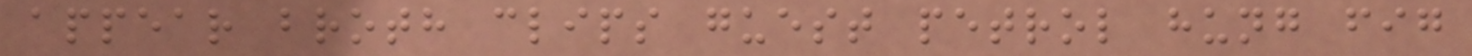appear broth clips guest petrol hung fig
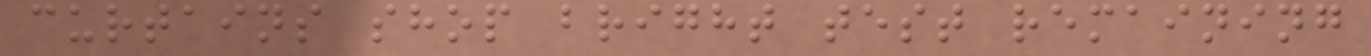curtains shop bright test remaining
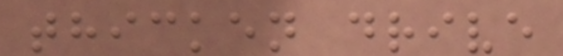thicken drive
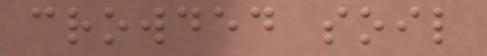crowded soil
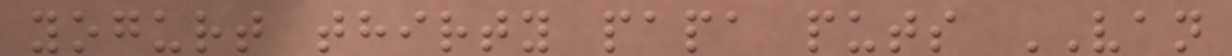yogurt thirty papa puts VAN
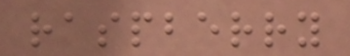raspberry
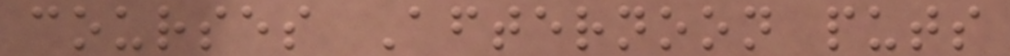courses Afternoon puts
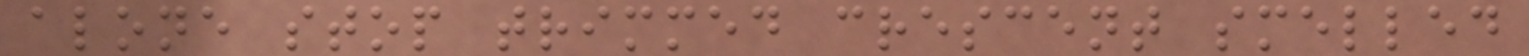alone stop trimmed crescent smelled
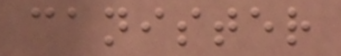canister
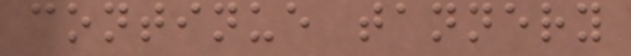continue tannery
